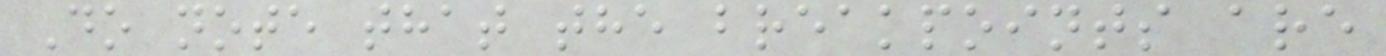Do note that the breakpoints are
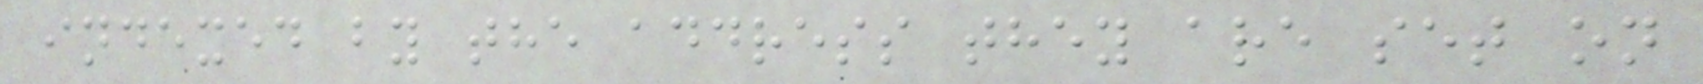indexed by the address they are set on
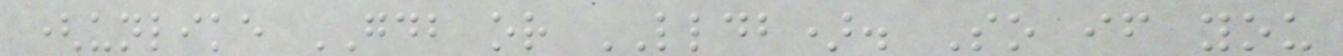(unlike GDB or LLDB). So if you
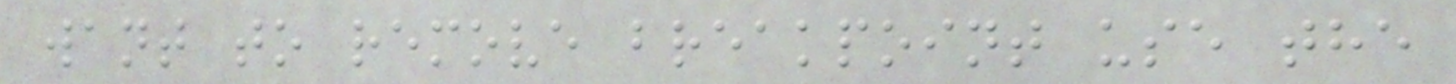want to remove breakpoint use the
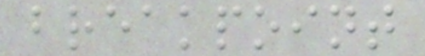breakpoint
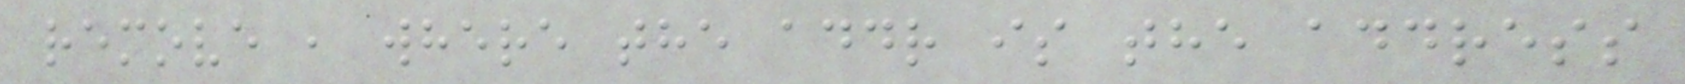remove , where the addr is the address
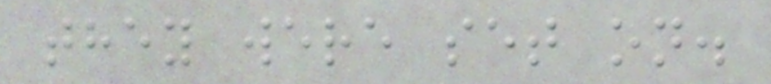they were set on.
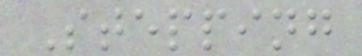Stepping
